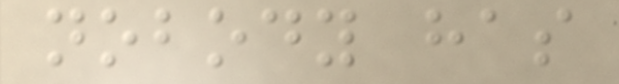nobody has
